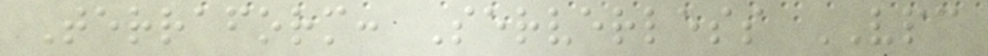Terraform: Serverless VPC
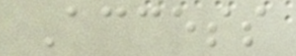Access
